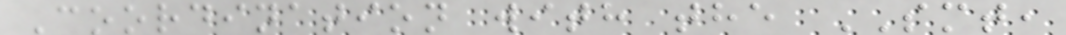Coordination with the SMT,
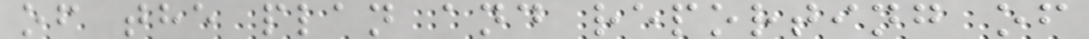of the plan and reporting of
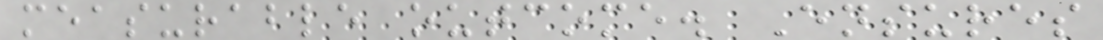measurable outcome. Ensures
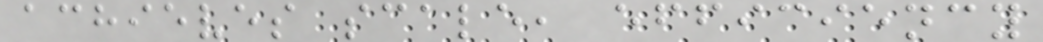achieves scale, efficiency
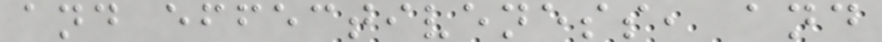and effectiveness, and
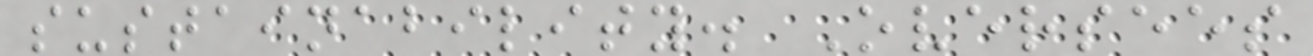sustainability. Oversees
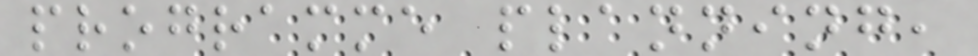programme planning,
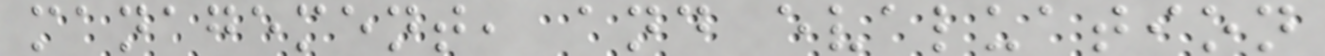management, and evaluation
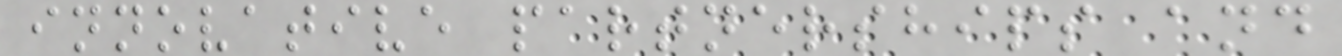innovative partnerships and
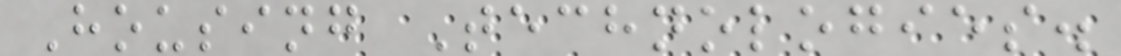Housing Technologies.
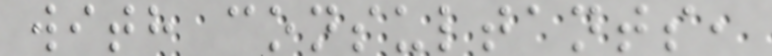with consultants,
